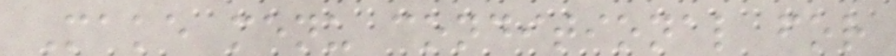Make menu conditional for
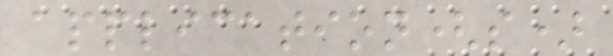application(s)
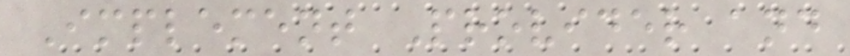Implement Provider and
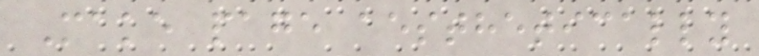Make page aesthetically
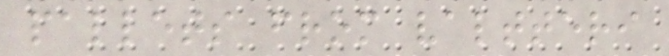pallets from valtteri
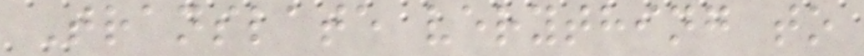Translate verything to
